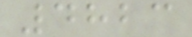4823
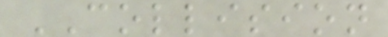COLLISION
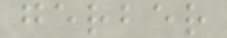gerber
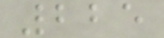225
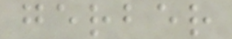gerber
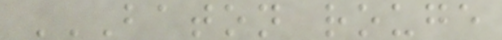BATON ROUGE
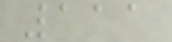111
